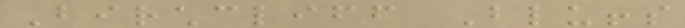Birchcliff Bluffs
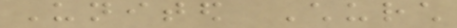United Church
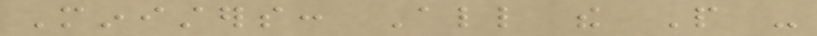Ministers: All the People -
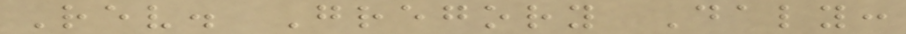Rev. Gregory Daly:
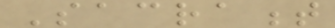Sacrament
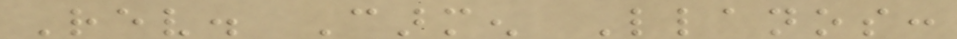Rev. Carmen Llanos:
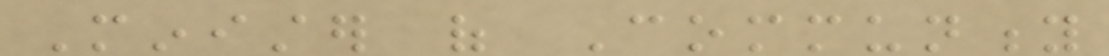Minister of Community
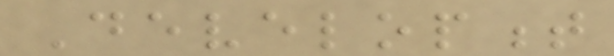Development
